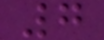7
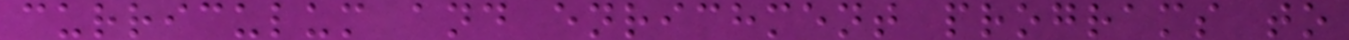curriculum and enrichment programs to
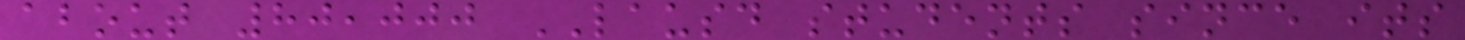about 80,000 LAUSD students since its
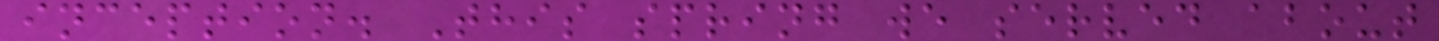inception. This spring we served about
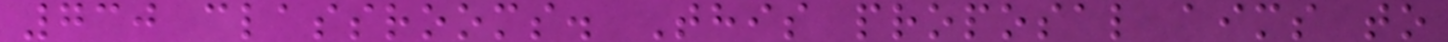730 classrooms. This proposal aims to
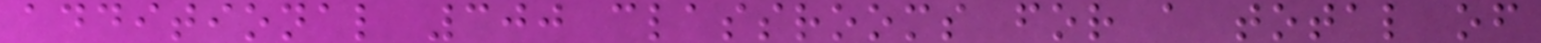additional 300 classrooms for a total of
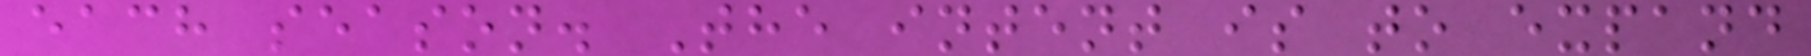each season. The intent is to expand
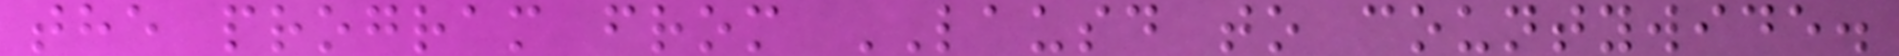the program from LAUSD to countywide.
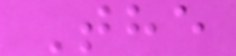The
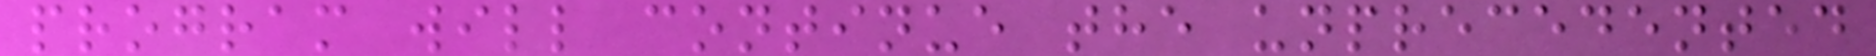program will continue the unprecedented
